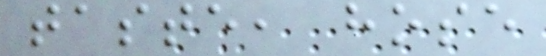taste, hose
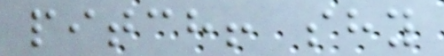pitch! shy
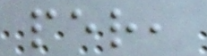per,
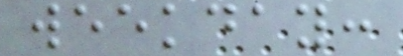weekday:
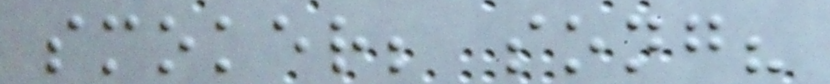smoker; song?
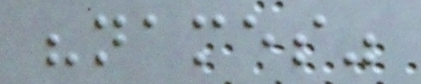"names"
